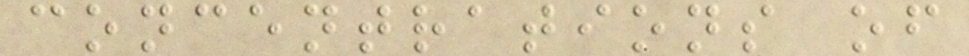concentrations of
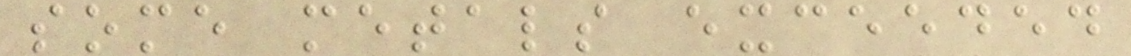some metals exceeded
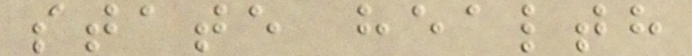state health
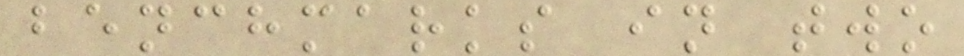benchmarks in two
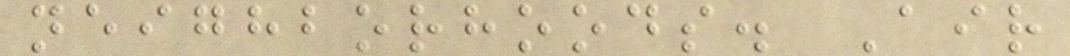neighborhoods. Air
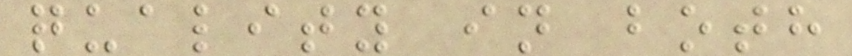quality in both
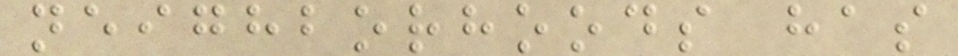neighborhoods has
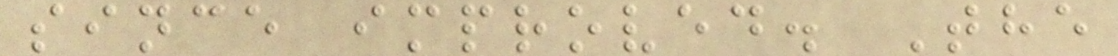since improved. The
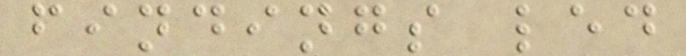findings led
